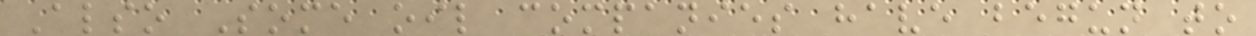Also Some oil companies have begun to
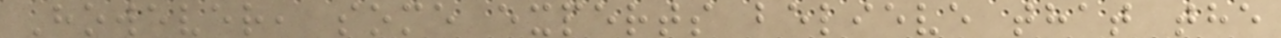However, some experts believe that the
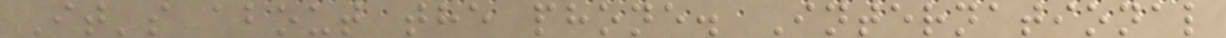It's about the phone. International
